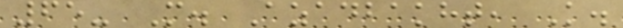65- M. Azadbakht, K.
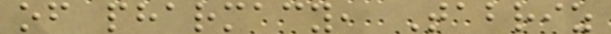of pharmacy, Tabriz
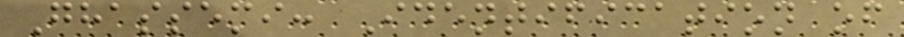Ghassemi: Identification of
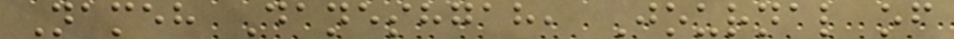Nameh Daneshgah, Journal of
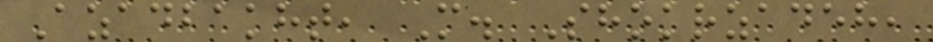Azadbakht, M. Shokrzadeh,
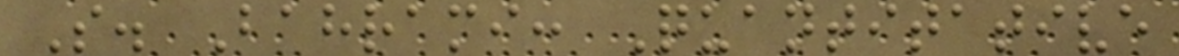S. Bahrami: Quantitative
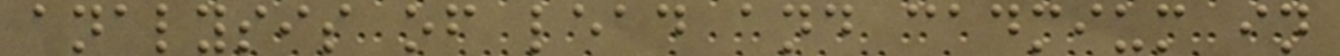analysis of lead and cadmium in
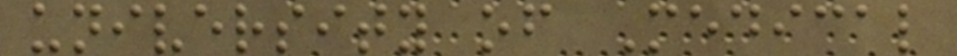university of Medical
